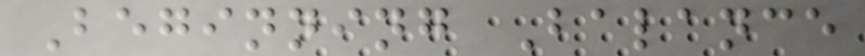Beginning Balance
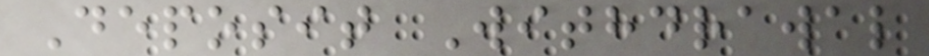Deposit Withdrawal
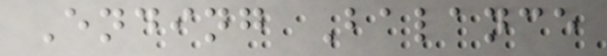Ending Balance
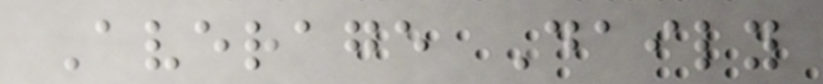Average Daily
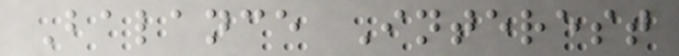Balance Interest
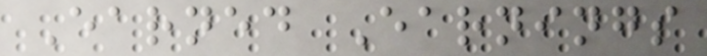Earned Earnings
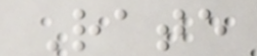Rate
